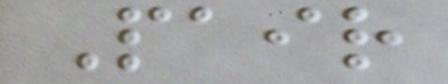Pair
